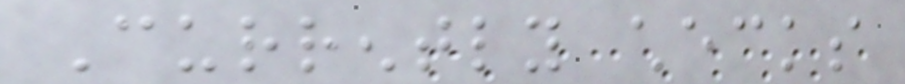Currently checks
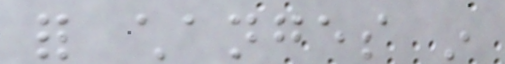for changes in
